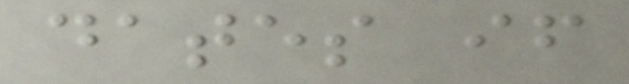dates if
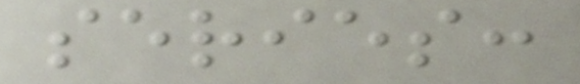series:
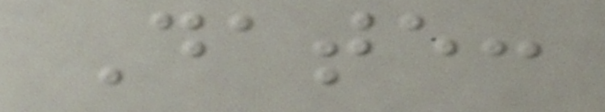Date:
